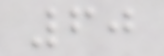60
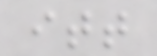itt
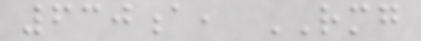630a, RMG
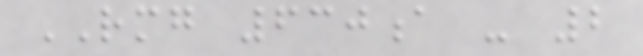RMG 630a - 2
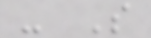- So
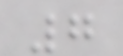7
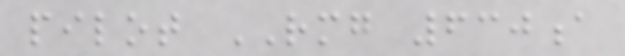pilot RMG 630a
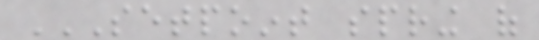SETPOINT SPRING OF
